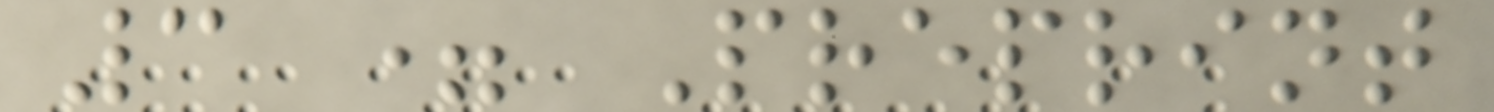3 = Preprint
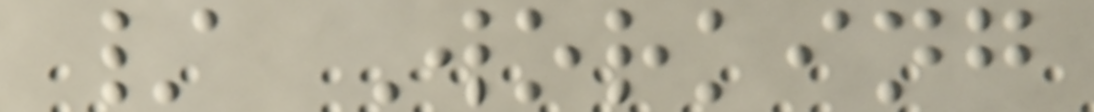/ Working
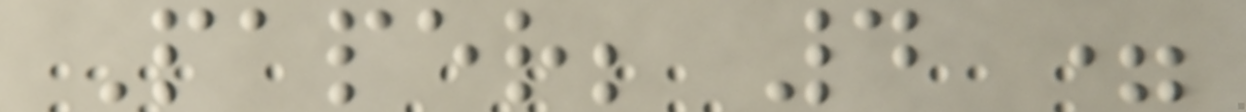Paper; 4 =
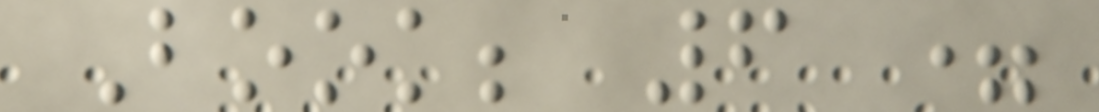Book; 6 =
